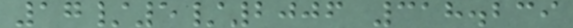17/5/2006 318.239
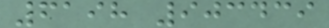6198 903439
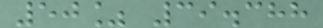50% 39.388
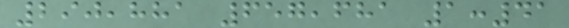290,881 657,681 1:41
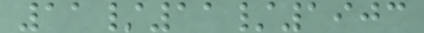11/11/1903
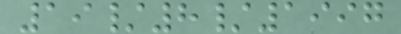19/8/1997
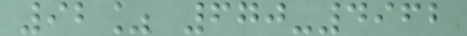92% 670-4962
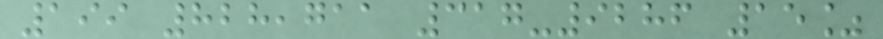199 828,711 317-9286 15%
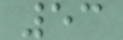53
